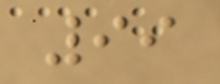99
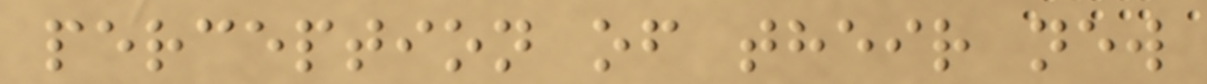perception of their new
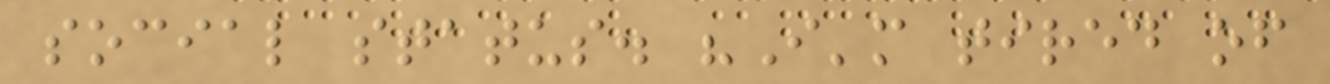social status. "I'm tired of
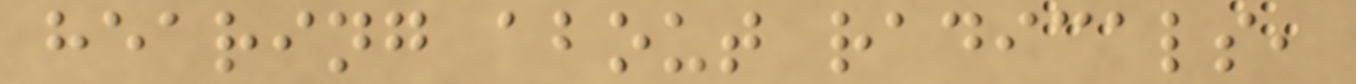hearing about radicals,
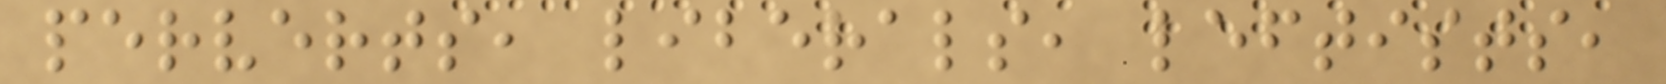perverts, liberals, leftists,
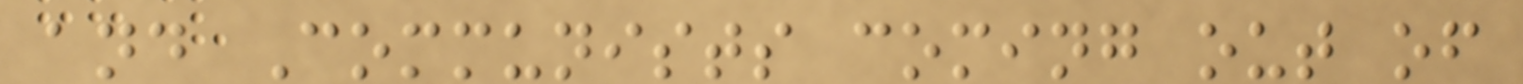and Communists coming out of
